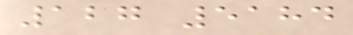127 5184
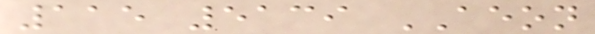115 5139 AEON
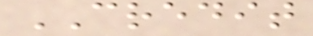CREDIT
